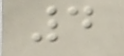4
